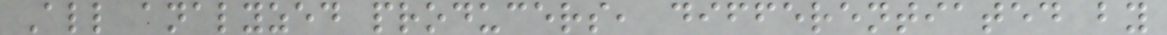All analyzed producers, differentiated by
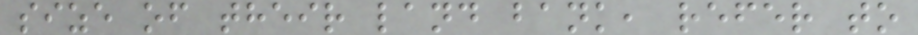size of their land bank, refer to
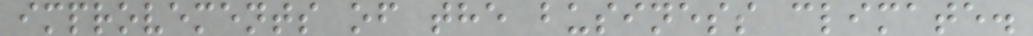improvements of the business climate.
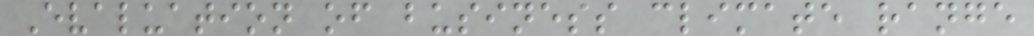Evaluation of business climate range
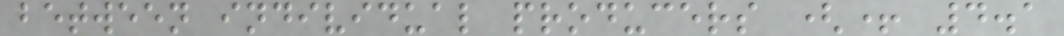between individual producers (+ 4.1
